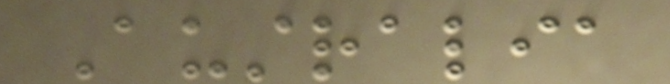Australia
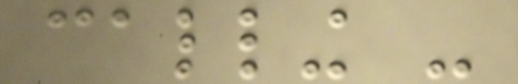calling -
